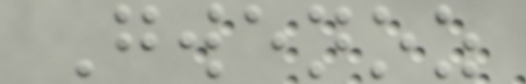Gwenoz
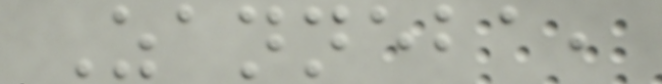Zanneba,
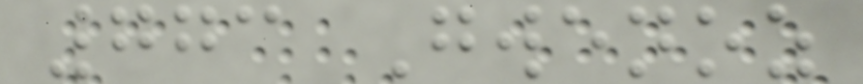773 Gwenoz
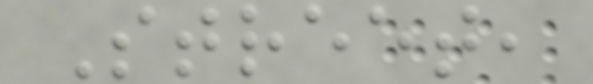Street,
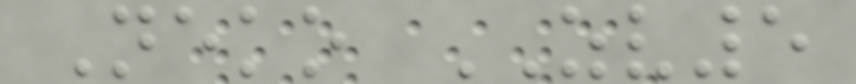Neko ZV5
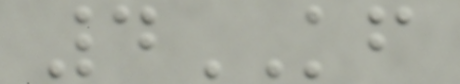4KF
